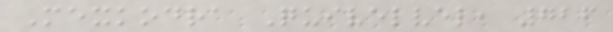Mexkodra Quivelvel, 726
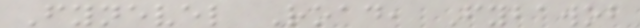Fynevel Road, Fybawob
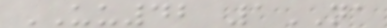UU42 1NA
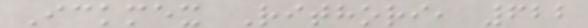Ickmex Rithori, 622
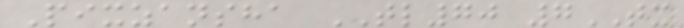Pixzansha TL70 7TX
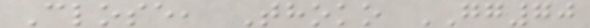Close, Thoko GG70
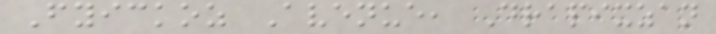Fyickoz Avenue, Drapixzan
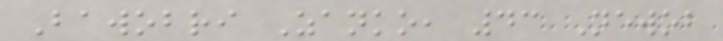Bawobri Zanko, 43 Newob
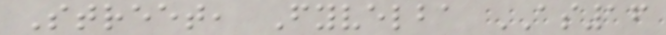Street, Fyvelba AS16
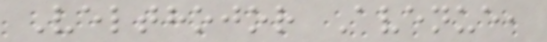Velthojor Avenue,
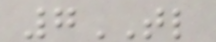7TL
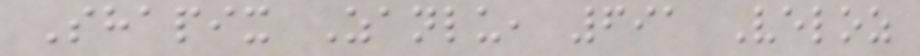Shapix Zanlu, 691 Veloz
